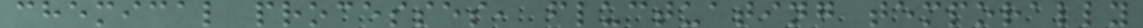chemical processes, fluctuating temporally
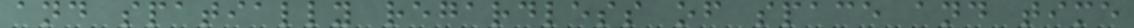and spatially regardless of space and time
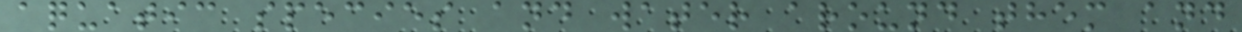aquatic species and water around them and
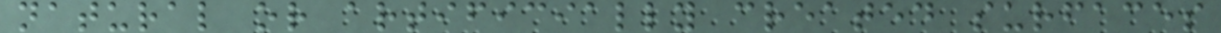natural or artificially created surfaces
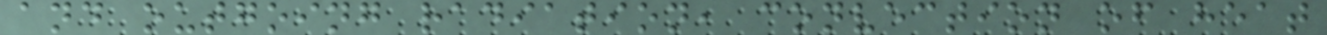and outgoing radiation, convection of heat
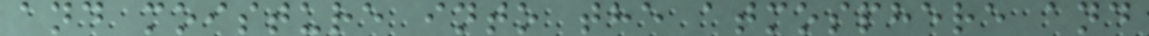and moisture into the atmosphere and
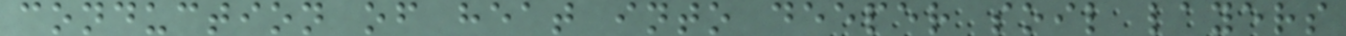conduction of heat into deeper soil layers
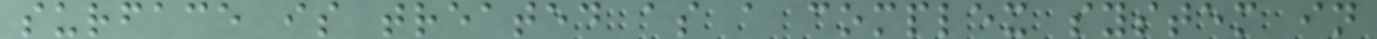surface is treated as a complex system in
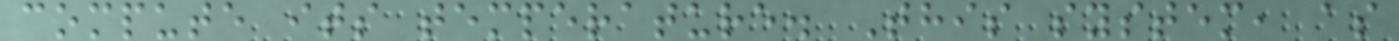compute its temperature. This system, as
